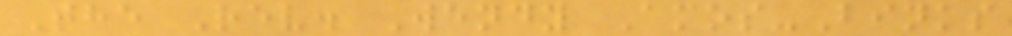The Rev. Wendy Amos-Binks
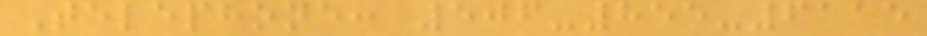Telephone: 506-855-6115
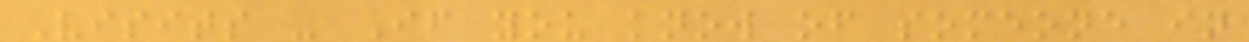Visits - If you know of someone in
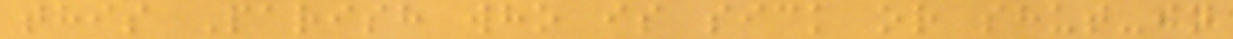this Parish who is sick or shut-in
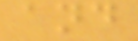and
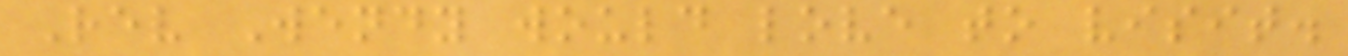Rev Wendy would love to visit.
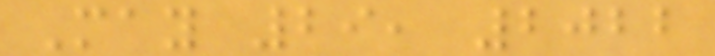May 29, 2022
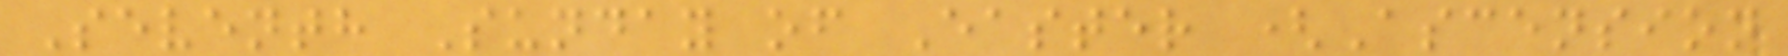Seventh Sunday of Easter (Ascension
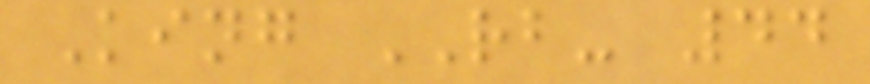King RB- 44
